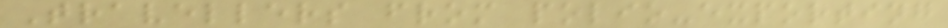Travellers from polio-exporting
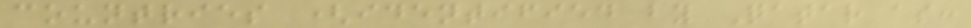countries (identified by Qatar as:
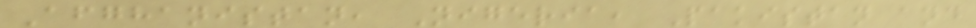Afghanistan, Nigeria, Pakistan and
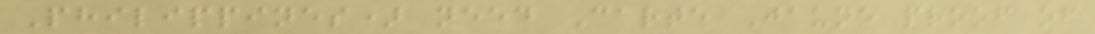Philippines) need Carte Jaune proof of
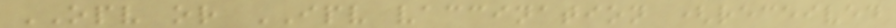OPV or IPV vaccination (received
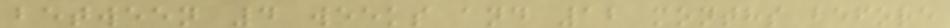between 4 weeks and 12 months before
